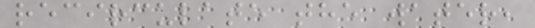recirculate the water,
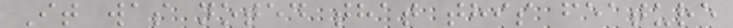It was noted that this feature
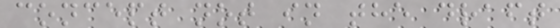concept not in the draft
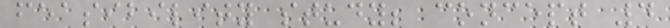feasibility study; concept 4
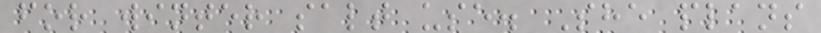for winter salt use. She plans
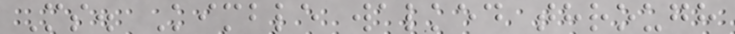Ms. Kimble walked through
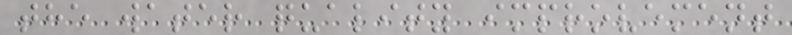the water quality improvement
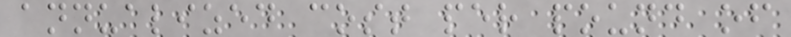annualized cost per pound of
